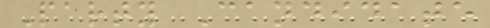Party Candidate
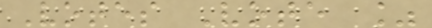Votes Vote %
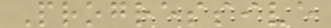Progressive
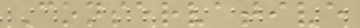Conservative
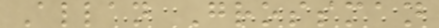Allan Grossman
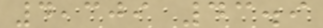4,309 43.9
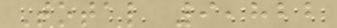Total 9,822
